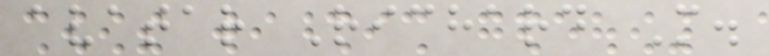avatar Richard M.
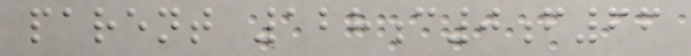parent 128c0f66
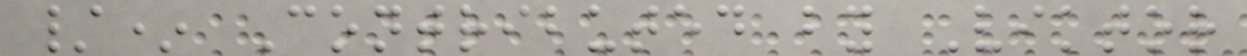/* Contributed by Viktor
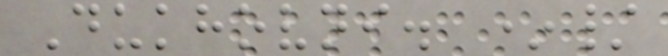Dukhovni. */
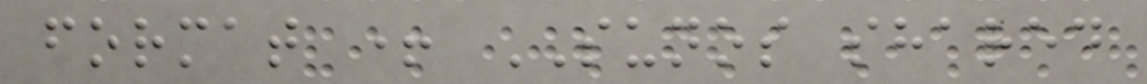format + SUNOS shared
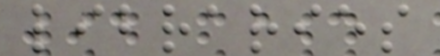libraries
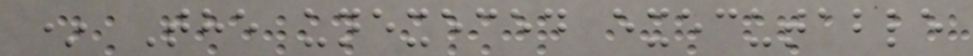* The unexeced executable
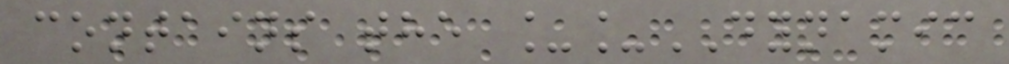contains the __DYNAMIC
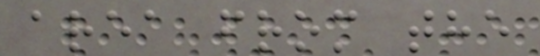area from the
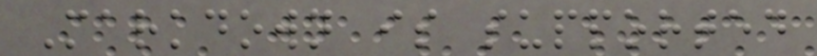Markdown is supported
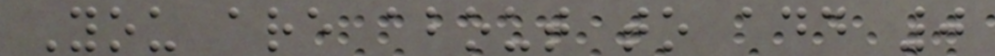You are about to add 0
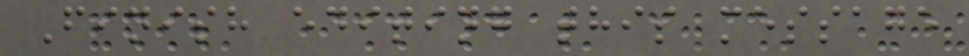Finish editing this message
